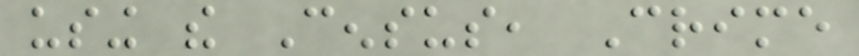using the Census, Crime
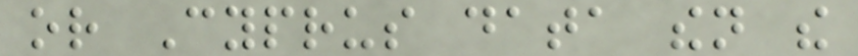or Cyprus data then the
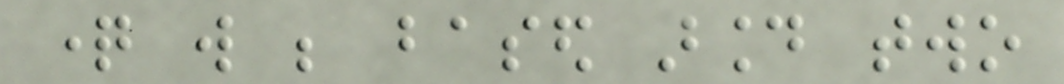question will be based around two
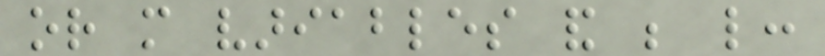or more variables and be like:
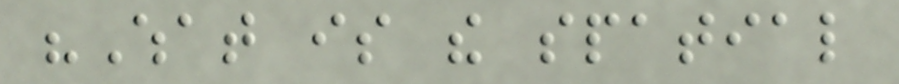"What is the spatial
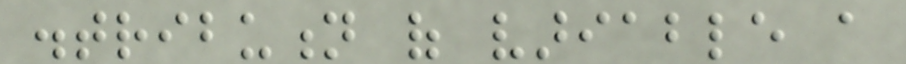distribution of variable a
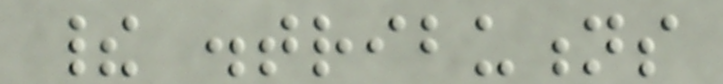their distributions
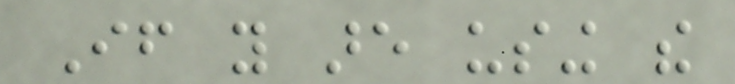If you are using the
